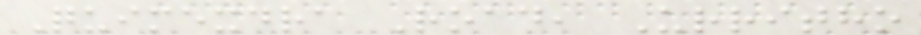Quimexdra Road, Urritho
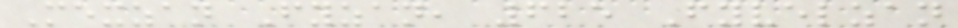Mexzan Fyzan, 625 Fyvelzan
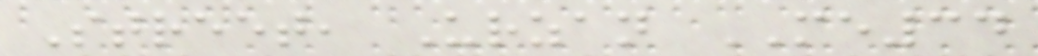Street, Urzan ME34
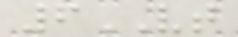6VT
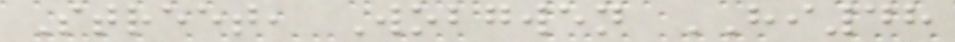Street, Wobgwen HI48
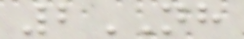2NH
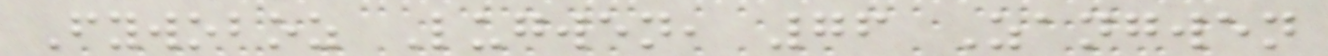Fywoboz Lugwen, 76 Zangwen
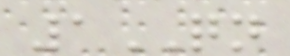1QN
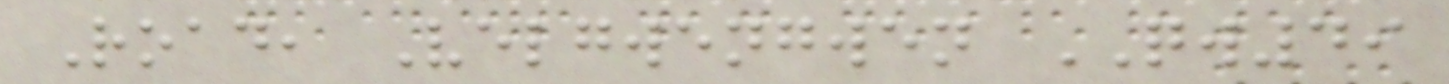Road, Velgwengwen QW49
